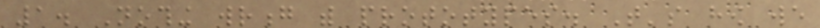1. Nothing wrong with prototypes. That's how we
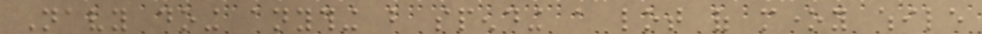Navy doing anything but spending a lot of money while
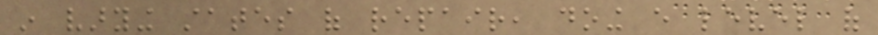in varying states of repair, doing every level of
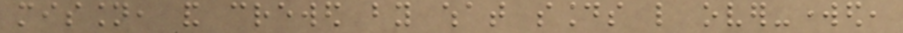mission, and crewed by what sounds like over-worked,
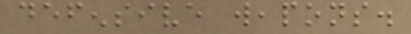defensive weapons.
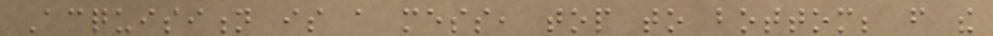Acquisition is a mess, top to bottom; from the
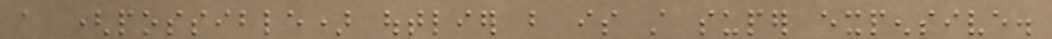a (possible) outlier but is still super expensive.
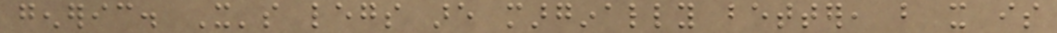generic. It's legs are marginally better, but it is
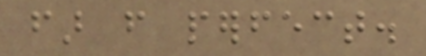far from perfect.
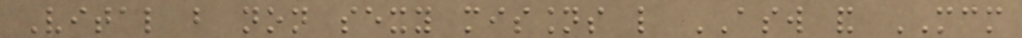Vital but non sexy missions like ASW and MCM
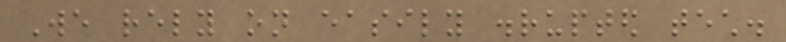We rely on easily disrupted tech.
